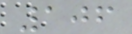106
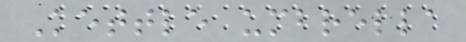Kettle umbrella
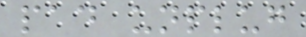pad unplug
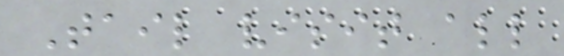Tail visit all
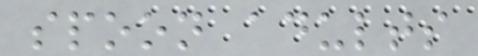spoon adults
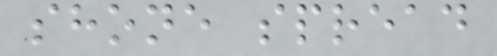shone spread
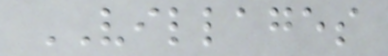VILLAGES
